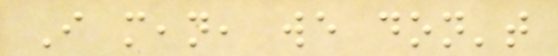I mean, we don't
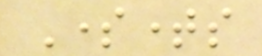Sometimes
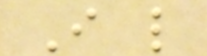I like
